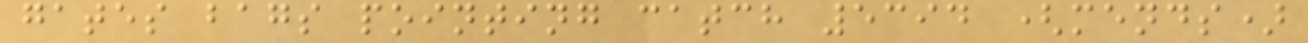gates bags pointing catch 5394 (mends)
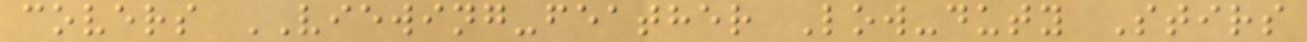covers VIEWING-feather Low-duty Stirs
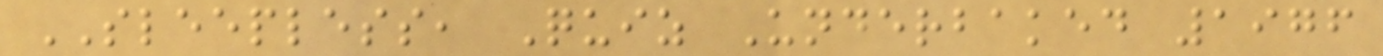SLEEPLESS, Quiz Underbaked 1976
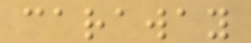caraway
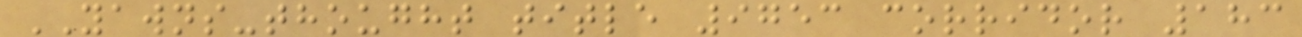YAWNS-thought title 9753 corridor 183
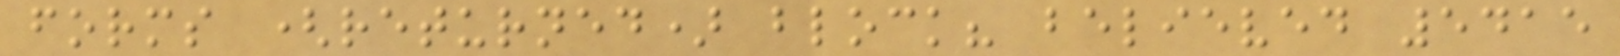forms (returned) block? believed 5415
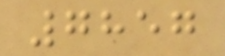7857
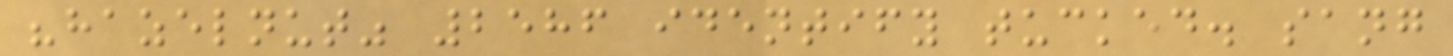"hazelnut" 2586 identify tucked. sang
